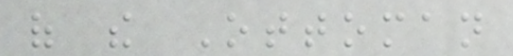of the Ottoman
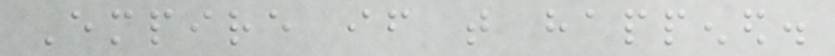Empire if that happened.
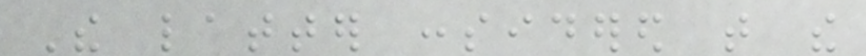The latter considered that the
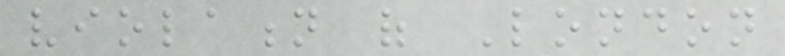violation of London
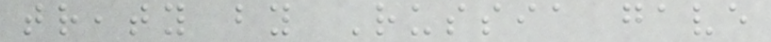treaty by Russia gave
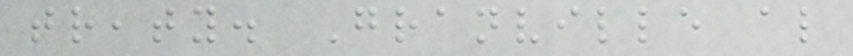treaty. Granville also
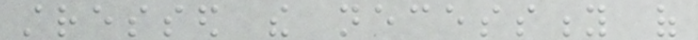stressed the necessity of
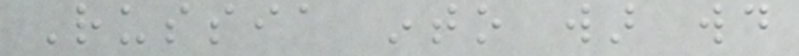Russia into war would
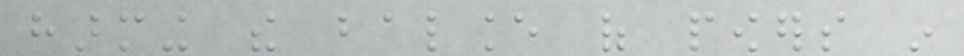harming the balance of powers in
